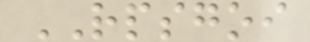RPSGOI
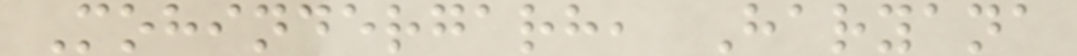Mohindergarh, Haryana
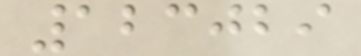123029
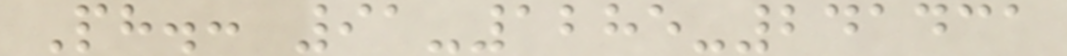Ph.: 91-1285-241431
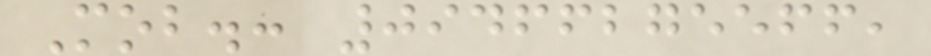Mob.: 09466275566,
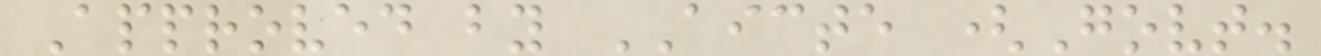Approved by AICTE (Govt.
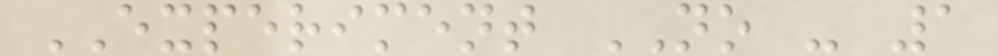EXPERIMENT NO - 1
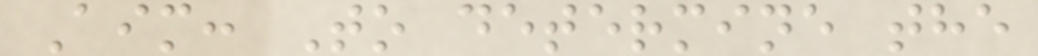Aim: To determine the
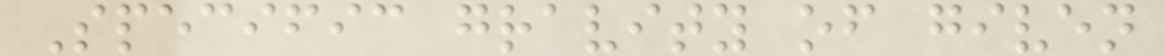Specific gravity of given
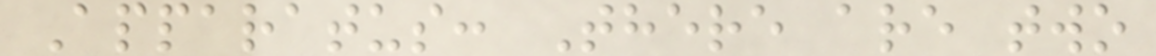Apparatus: There are two
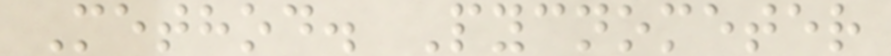Method. Pycnometer
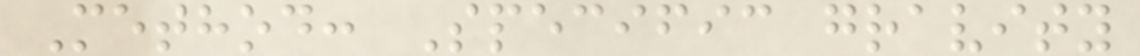Method: Specific gravity
